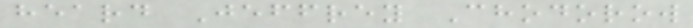heard Jeffrey Chodorow
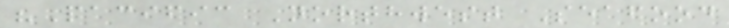"Pacific Northwest Seafood
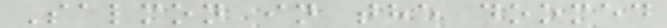Salmon in the doomed
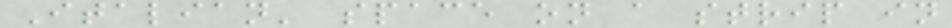Italian' space on a strip in
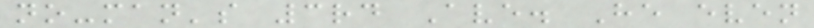no-man's 3rd Ave. He even
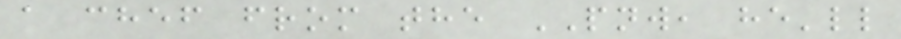a chef from the PNW, he'll
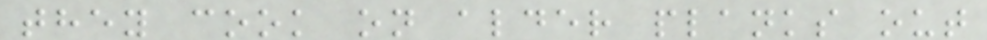they cook on alder planks out
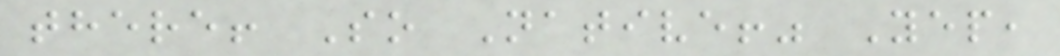there! So Native!" Yep,
